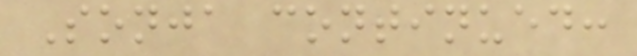Sonja continued:
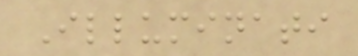Illuminati
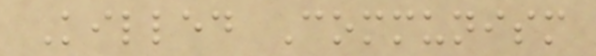Killed Communism
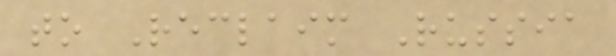to Reclaim Russia
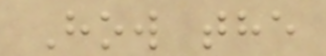How the
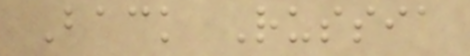Back Russia
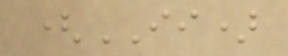(II)
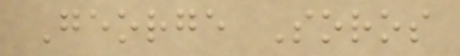George Soros
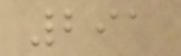291
